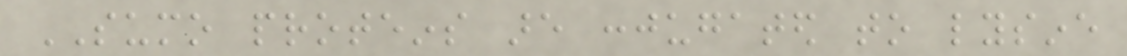SUMO proteins are conjugated to lysine
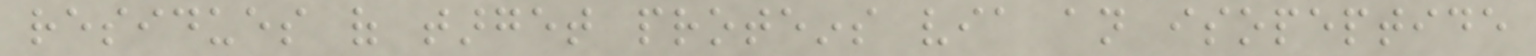residues of target proteins via an isopeptide
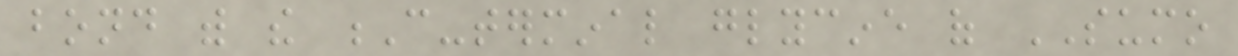bond with the C-terminal glycine of SUMO
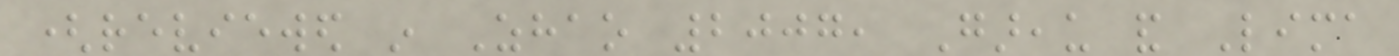(reviewed in Zhao 2007, Gareau and Lima
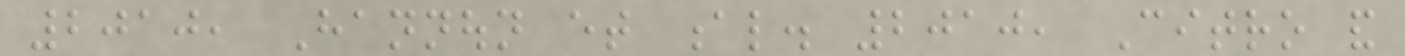2010, Hannoun et al. 2010, Citro and
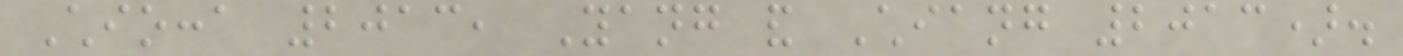Chiocca 2013, Yang and Chiang 2013).
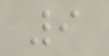9
